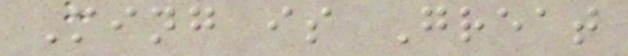Ming is Great
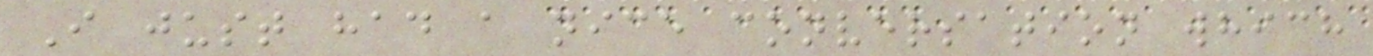I just had a nice conversation which
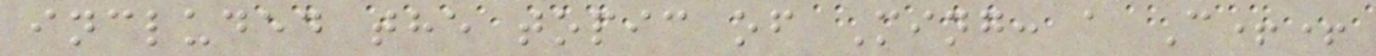included the topic of Ming: a C++
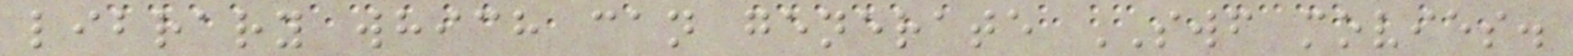library which can generate SWF movies.
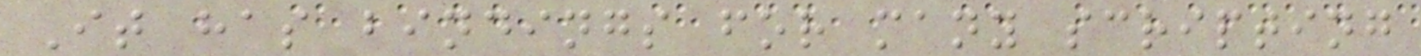It has bindings for many scripting
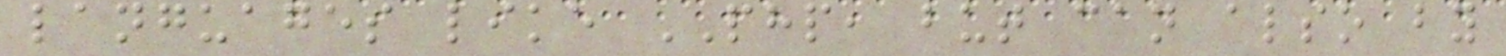languages like PHP, but can also by
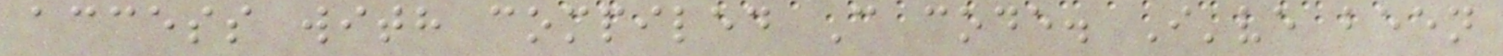access with compiled C code. I've been
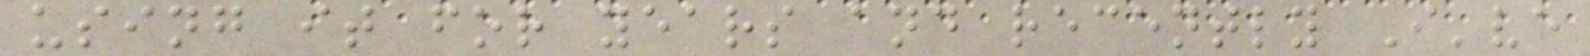using it for years and recently I've
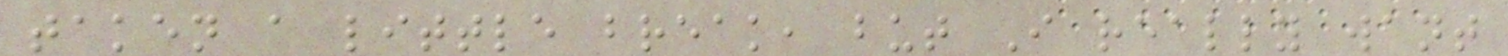taken a little break, but I really want
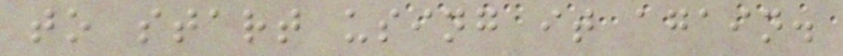to start using it again.
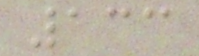133
